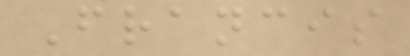Francis
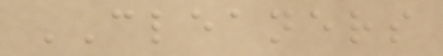CLEANERS
